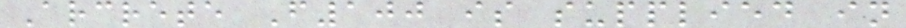Arcrete F100 is supplied in
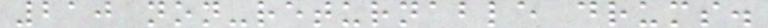210 non-returnable drums.
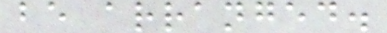be arranged.
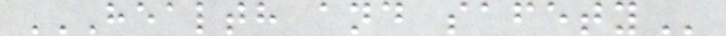HEALTH AND SAFETY
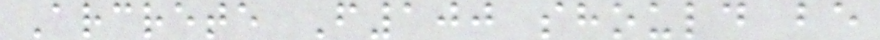Arcrete F100 should be
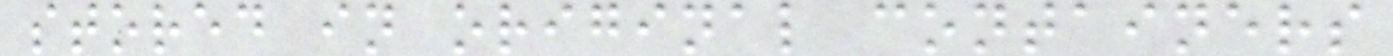stored in original containers
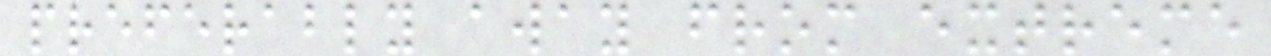preferably away from extreme
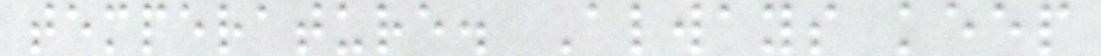temperature. Always keep
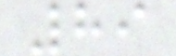89
